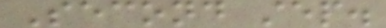Second step.
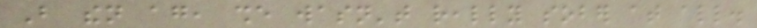But then again, she wasn't really sober at all.
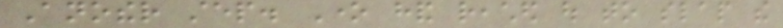Another step. One hand reached out to slap the
